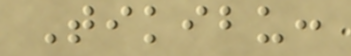Tikibu:
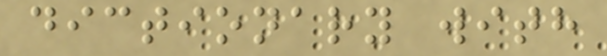dictionary with
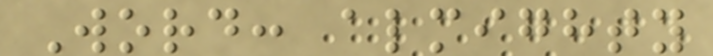Word: almighty
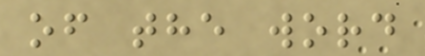of the word
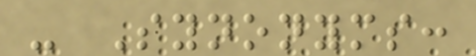- Synonyms:
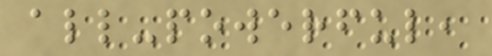all-powerful,
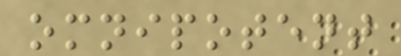omnipotent
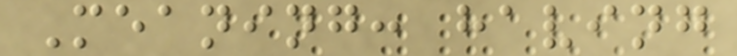Meaning: having
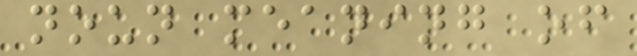noun meaning of
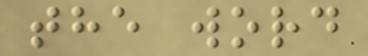the word
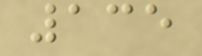135
